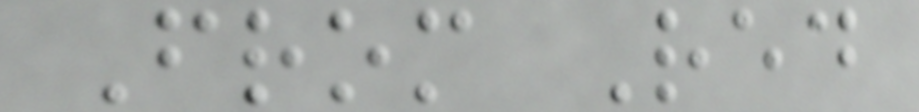From Red
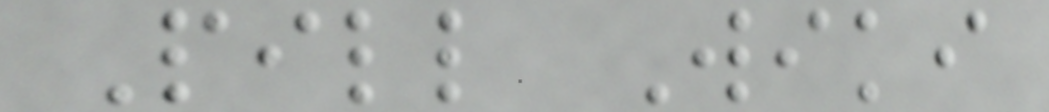Pill Wiki
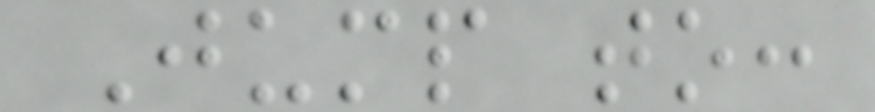Jump to:
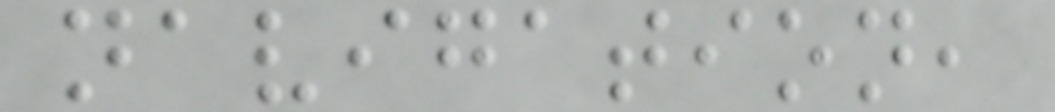navigation,
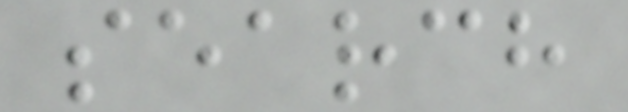search
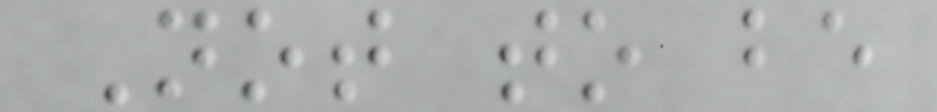Not to be
